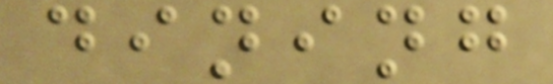dining
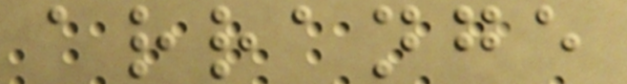arrange
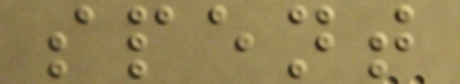spent
